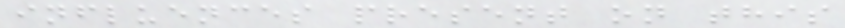influences present on this
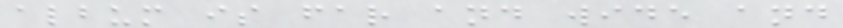album is far and wide and
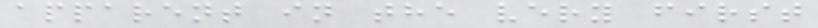apparent in the very first
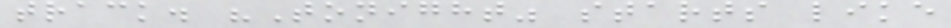track. "Tonight" starts like
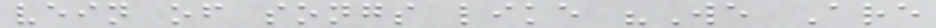vein of songs like "We Are
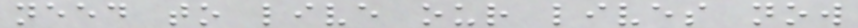need to live our lives now
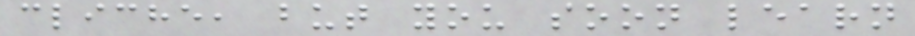cliche, but you soon learn
